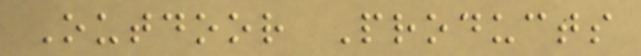Outdoor Products
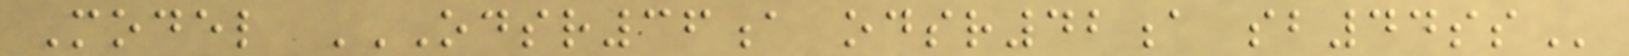Model ODSR36A ODSR42A SB44SS
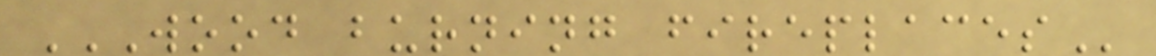WOOD BURNING FIREPLACES
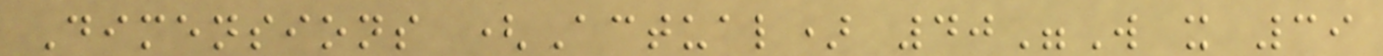Dimensions (Actual) 40"W x 39
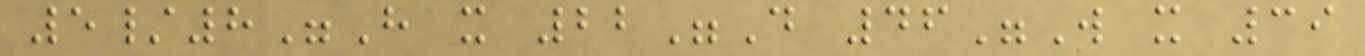5/8"H x 22"D 46"W x 39
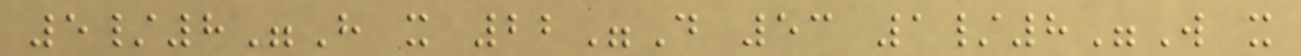5/8"H x 22"D 53 1/8"W x
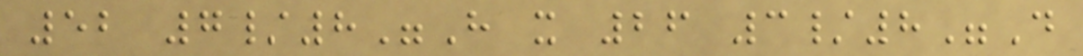52 7/8"H x 26 3/8"D
